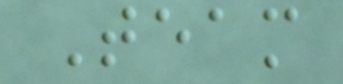Team
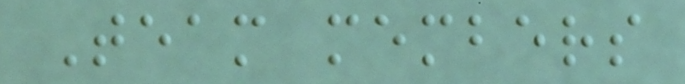Team members
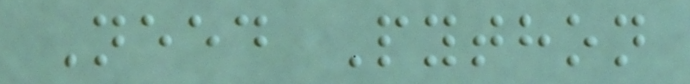Need Python
